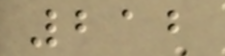212
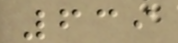639
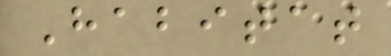Habitat
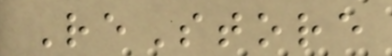ReStore
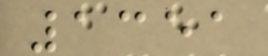1351
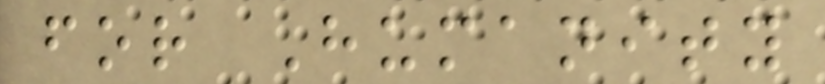for Humanity
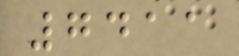7411
